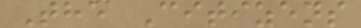The Citizens
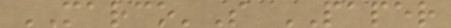MARCO'S PAPER
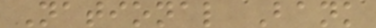National Bank
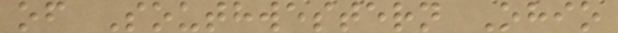of Southwestern Ohio
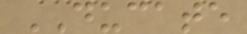DUCATE
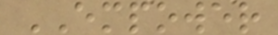EMPOWER
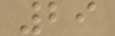29
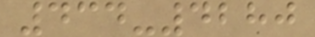434-4280
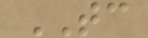TC
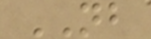NB
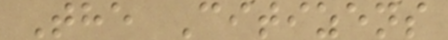The Citizens
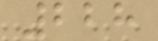228
